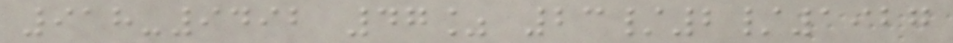918-9492 47% 23/2/1927
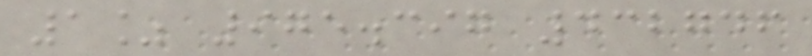1% 975.397 432746
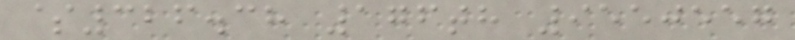$326.38 176th 9550557
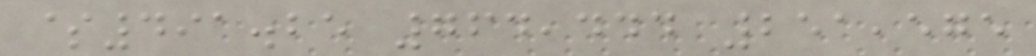$491.25 764,444 251,575
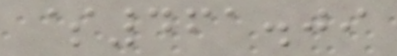$461.09
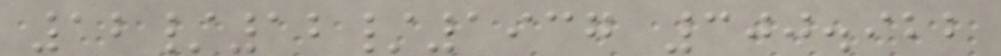12/12/1937 300.922
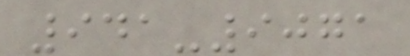941-9071
